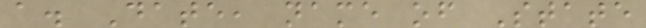a. Date, name of State
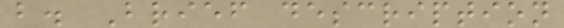b. Brief description
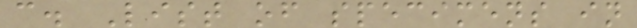c. List of specimens in
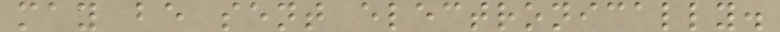may be sent electronically.
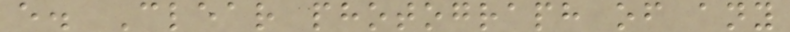e. Clear photograph of any
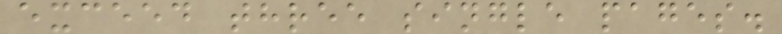exceed three single pages.
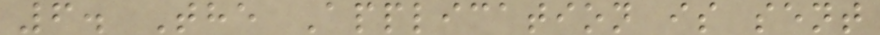6. The Application is sent
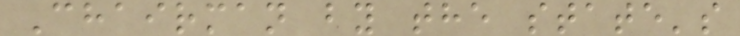Chairman by the state's
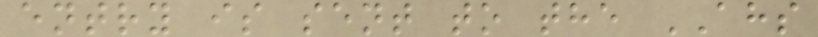entry is sent to the AHS
